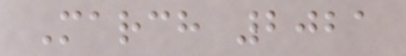March 2021
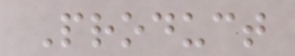Product
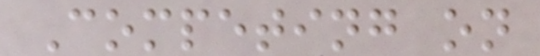Competing on
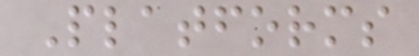Platforms
